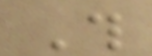This
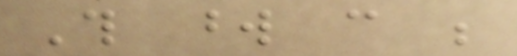This word can be
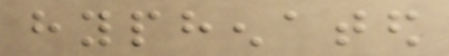hyphenated
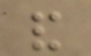and
